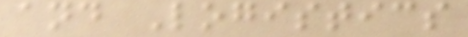and Logistics
